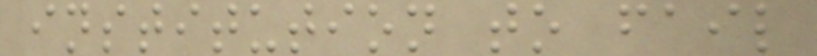institution to fail
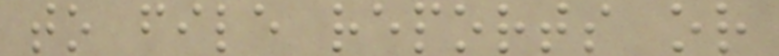to file reports or
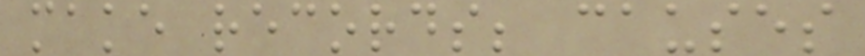make records; causes
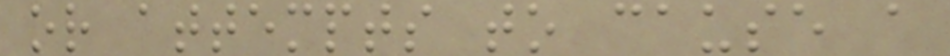or attempts to cause a
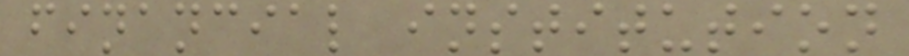financial institution
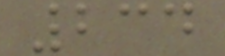234
